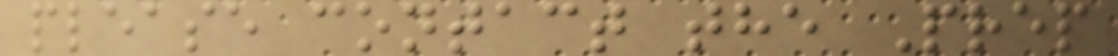please contact the Prep
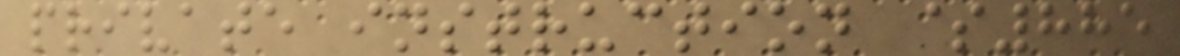private instruction $885
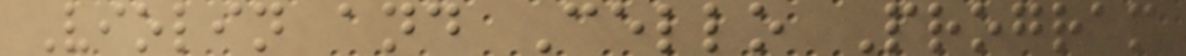Violin and Cello Program
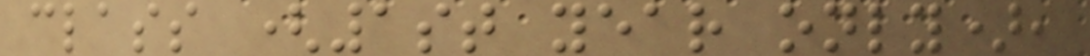class (1st year only),
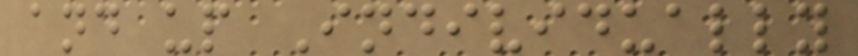and up Individually
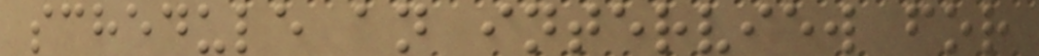schedule an interview for
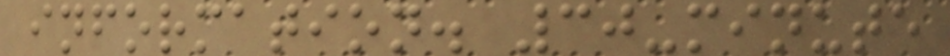information. 30-minute
